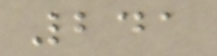241
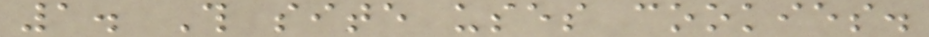1. This site uses cookies.
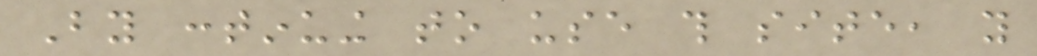By continuing to use this site, you
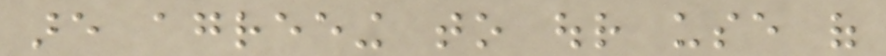are agreeing to our use of
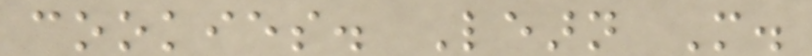cookies. Learn More.
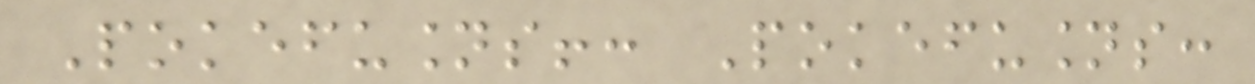Pokefusions!: Pokefusions:
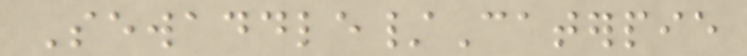Sewaddle/Caterpie
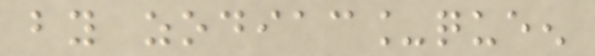by zodiac_queen
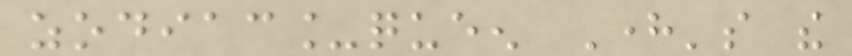zodiac_queen Here's the
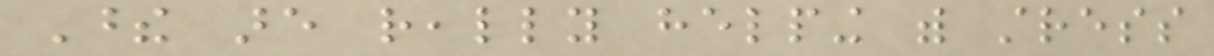These are really helping with stress
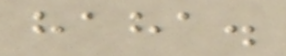haha.
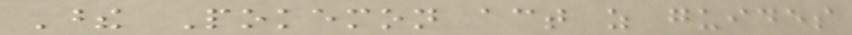These Pokemon act as guides
